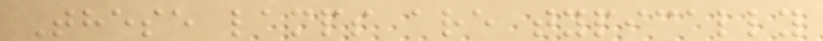These lamps are typically
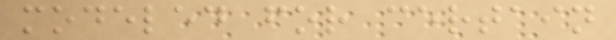modeled for certain
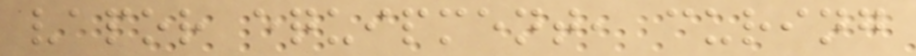vapor equipment, curing
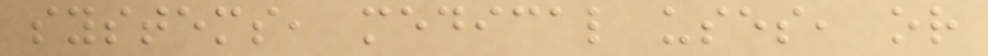systems, medical uses, or
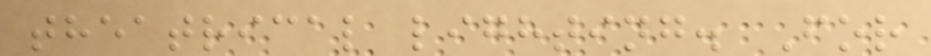theatrical lighting. For
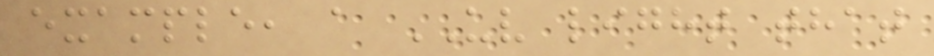example, a UV light that
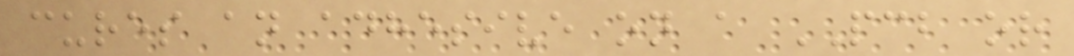cures an adhesive on a PCB or
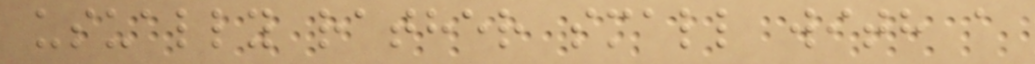usually rather small with a
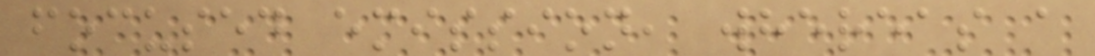focused emission, whereas a
